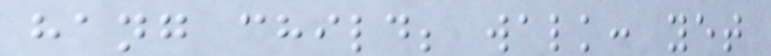hang child; walk: yet
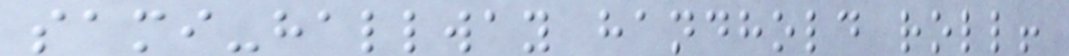sami-hallway handhold roll!
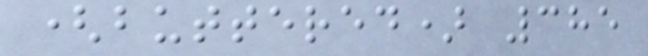(buttered) 385
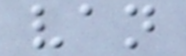van
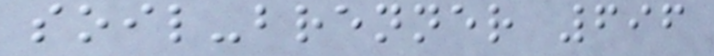soil-brenner 696
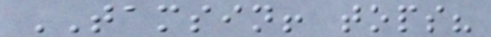TAMSIN! tops?
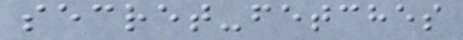secret-fetches
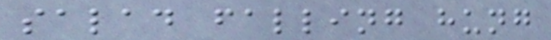salad falling hung
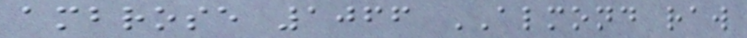ambrose 1066 ALMOND raw
